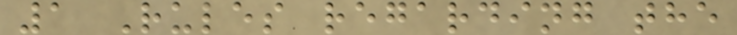1 Rules regarding the
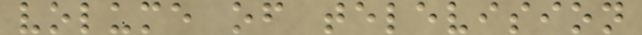volume of television
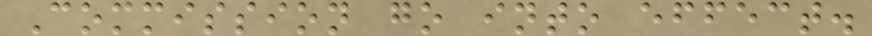Commission go into effect.
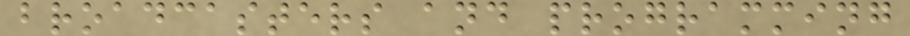broadcasters and programming
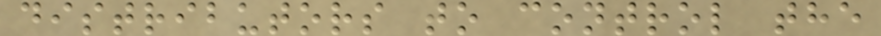distributors to control the
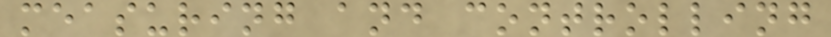measuring and controlling
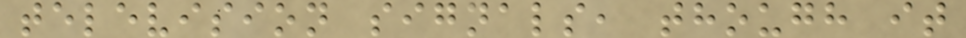television signals, though it
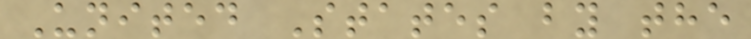United States by the
